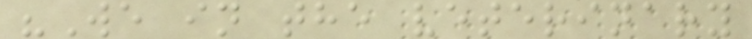"We in the veterinary
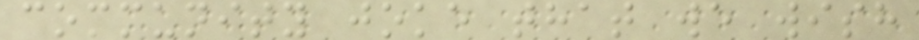community joke that we wish
